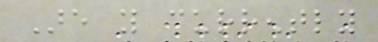Are you currently
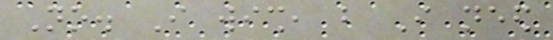No. I wish, but I need
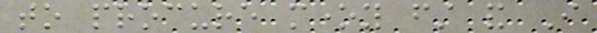to procure money first and I
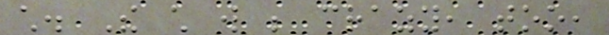child. The child will be crazy, too,
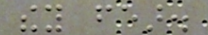they fear.
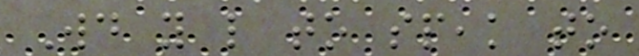Would you like to speak to
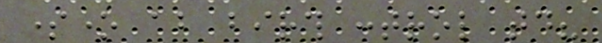someone about birth control today?
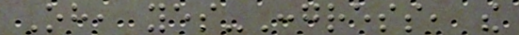Oh, yes-Congress, the
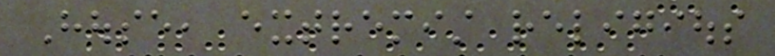House, extremist religious
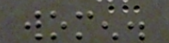women.
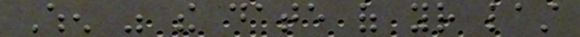When was the date of your last
